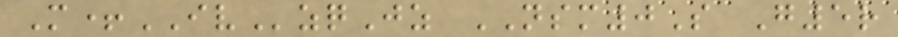M+IVzqJz NSM0S G5r
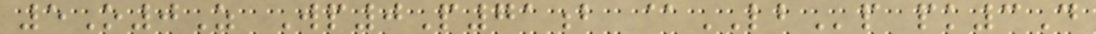5O0Z Wp0P71b @LBp pk3D
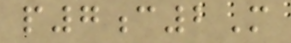p7c2M
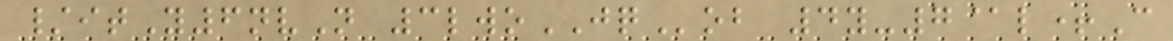/itY6nvN 3lwoJQob 4y-7@l+C
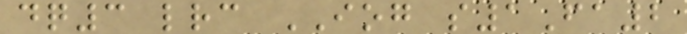dq3 lrc IOG s1Fa2
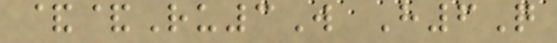&&Ru3W H6Q
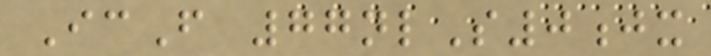IcF 77nlS0jx
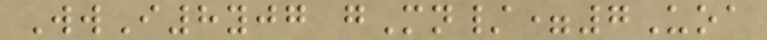WwI8yjg gMn/=7Uoa
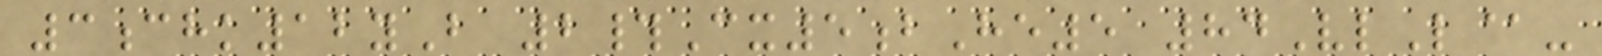3chk12yB 2#Cx5bHe5 84VlL@-
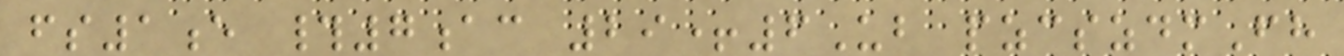fs1e #7ac 29+6Ub pzcszdmFh
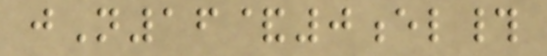jN16&0el#
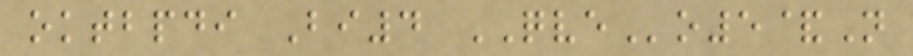oktbpdi Bi4 QVEo5&N
